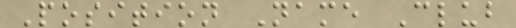Position Name Club
